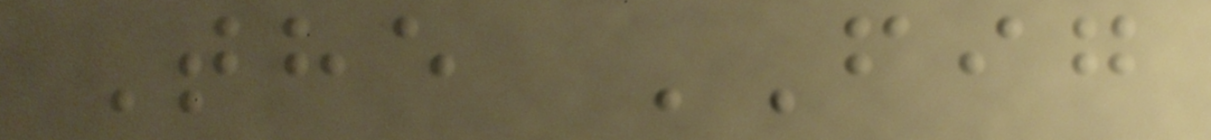The FIG
